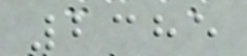2385
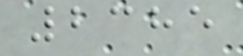2385
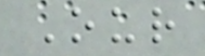Our
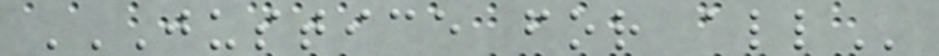JUSTICE FOR ALL
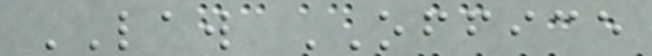LAW OFFICE
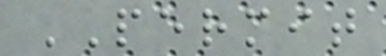PERMIT
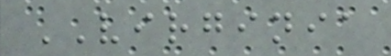VIRGINIA
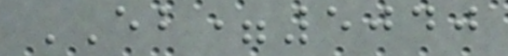EB=5040
